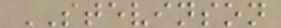STEVINSON
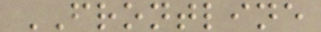FRONTLINE
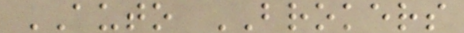AUTO BROKERS
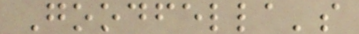Goodfella's
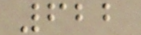622
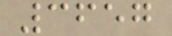3657
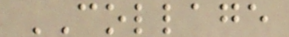COLLAGE
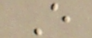E
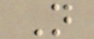N
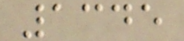1345
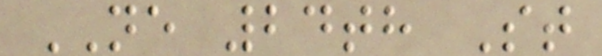NE 24th St
